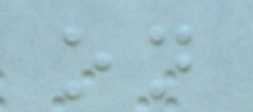on
